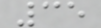35
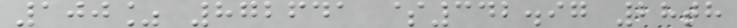100% 872641 $342.97 28th
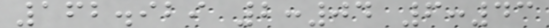162.929 2:04 6:43
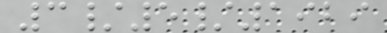3/5/1929
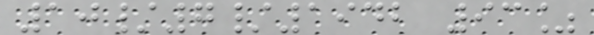10/7/1942 93%
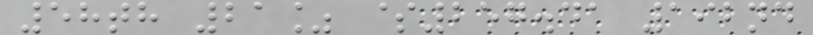58th 21% $257.41 192nd
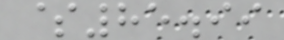$85.99
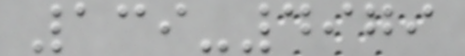139-4979
